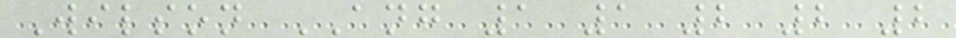Wilson ANG 1 1 2 2 2
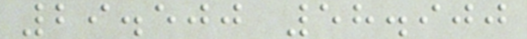29.500 58.900
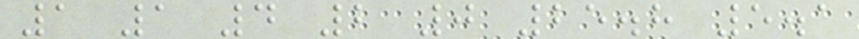1 1 4 2 0 25.8 5.1
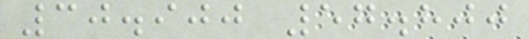30.900 57.800
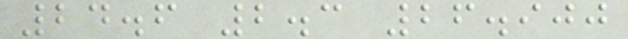24.6 2.3 26.900
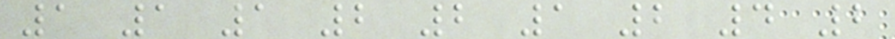1 1 1 2 2 1 2 4 2
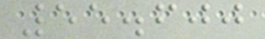55.600
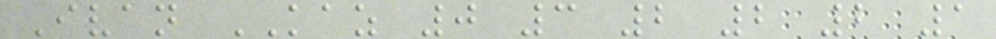Ivan KAZ 0 3 2 2 2 1
